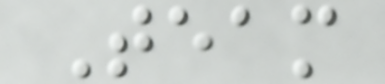Team
